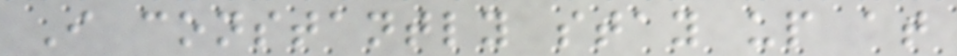I constantly stay up at
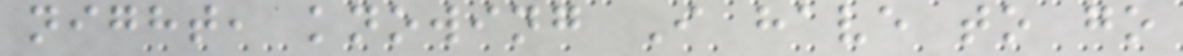night, knowing I have to go
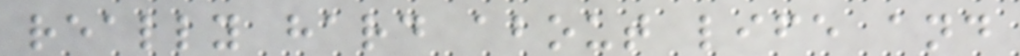really hard about life and
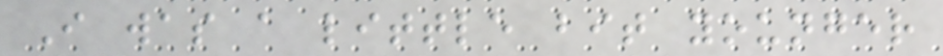I was a little bit younger
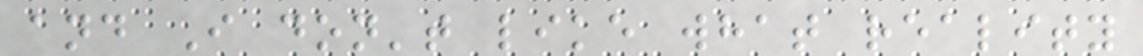and I don't like what reality
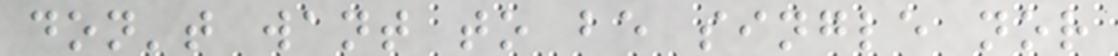don't want to be single nor
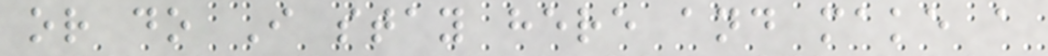or do I stay here and make a
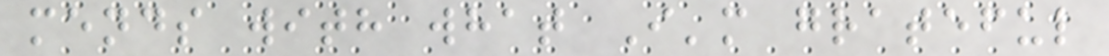mends with what I'm grateful
